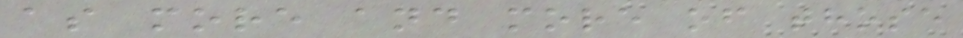as more and more of those
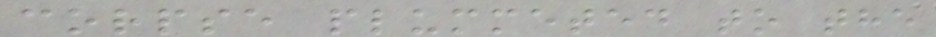corpse plummeted to the
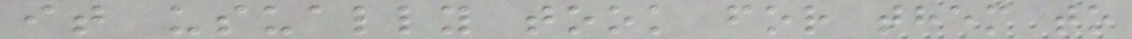it usually took for them to
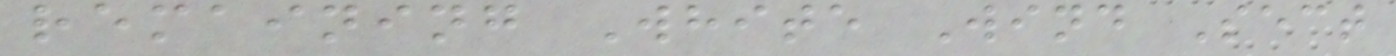remaining White Wind Sect
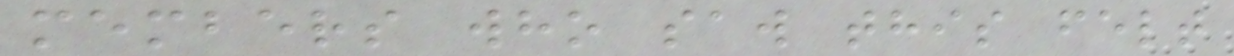members who saw this felt
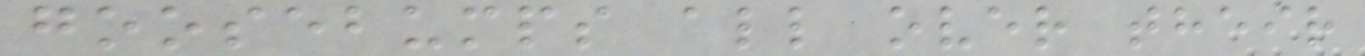goosebumps all over their
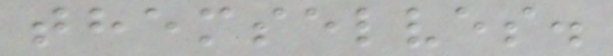themselves.
